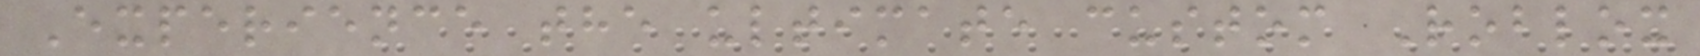Experience the ultimate custom Roblox
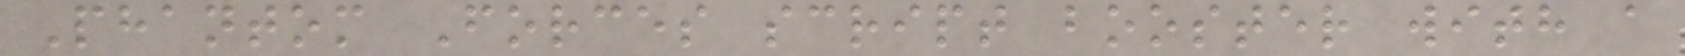Phantom Forces script booster with a
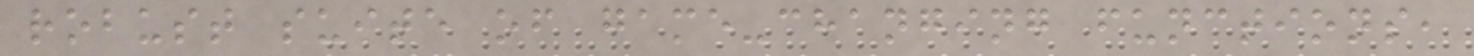robust suite of game-changing functions,
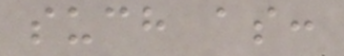such as:
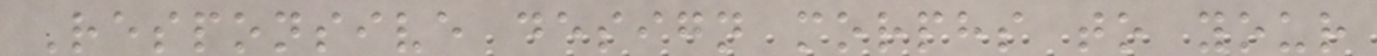Responsive design morphs to your
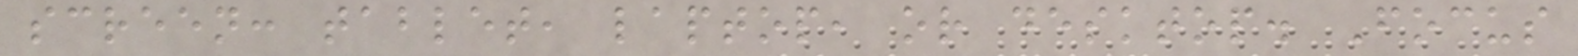screen: tablet, laptop, or desktop. Focus
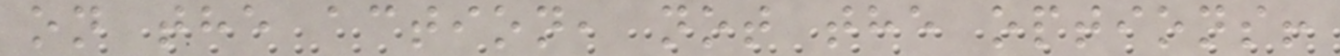on the action, not the options!
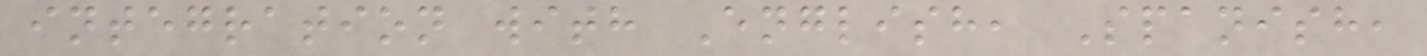integration with English, Spanish,
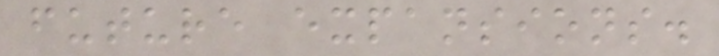future expansions.
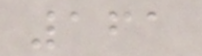161
